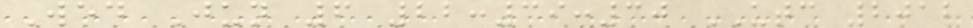Wed Jun 6 22:39:30 UTC 2012
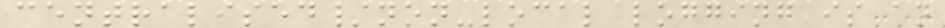centralised/non-local logging is an
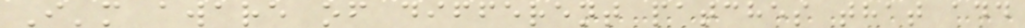I'm aware of different patches that add
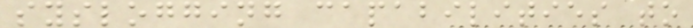syslogging capabilities to
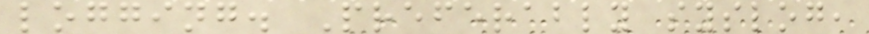logging. Preferably syslog,
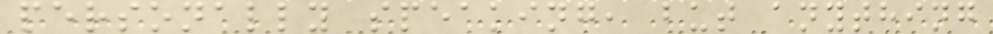personally speaking, but anything
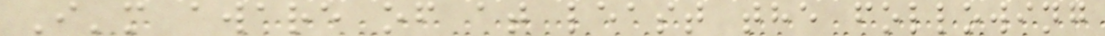I'm aware of at least the following
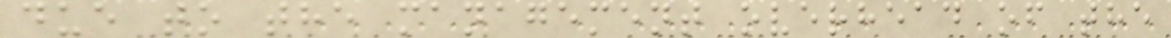due to the management overhead of the
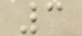3
